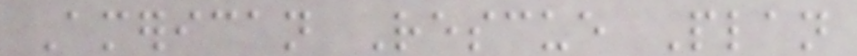American Rescue Plan
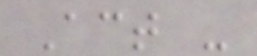Act -
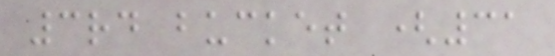3rd bucket (31
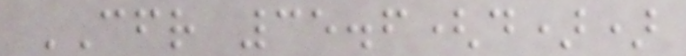CFR 35.6(d))
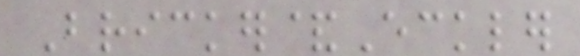Bricker&Eckler
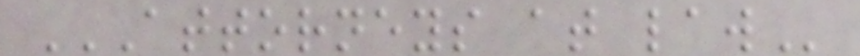ATTORNEYS AT LAW
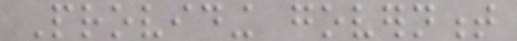Providing government
